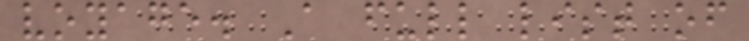voyage. A full list of
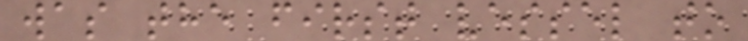was the first vessel to
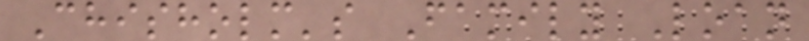Chisholm's Family Loan
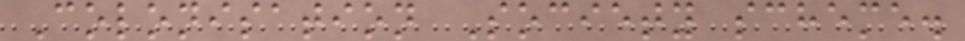Colonisation Society scheme.
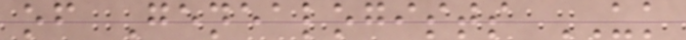of Genealogists UK
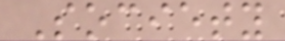Society
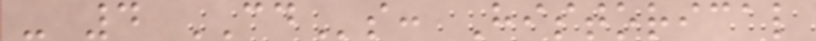- 4 CDs: Historical
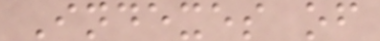Indexes of
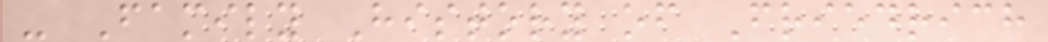- Family History of Friedrich
